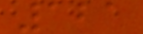121
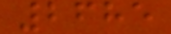2685
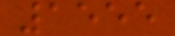1555
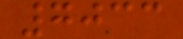7033
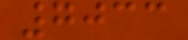7033
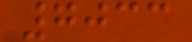7033
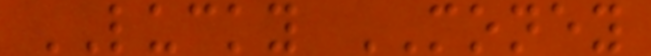LUCKY MONEY
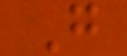G
